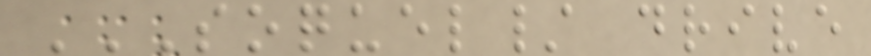SOQUEL/ DRIVE
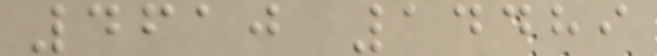4610 14489
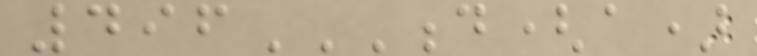496D(A)
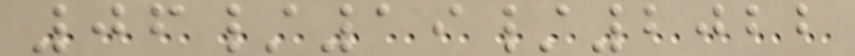06/19/2022
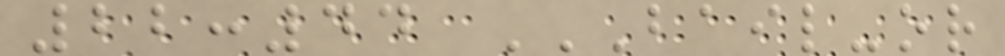22:44 BAIL-OR
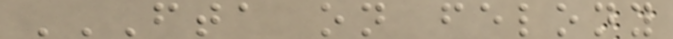FTA ON FELONY
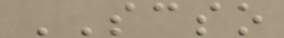SCSO
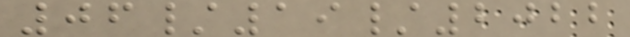06/19/2022
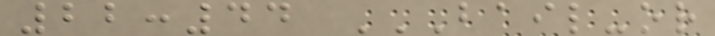22:44 BAIL-OR
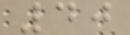40
